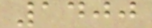1400
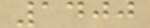1400
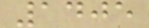1405
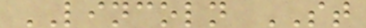LINCOLN ST
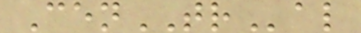CenTRal
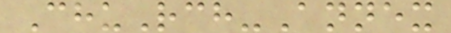ChuRch-Annex
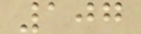107
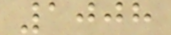1008
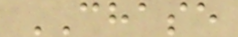CHASE
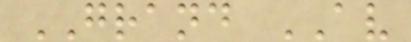GRAND AV
